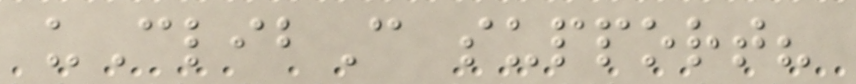uClibC support?
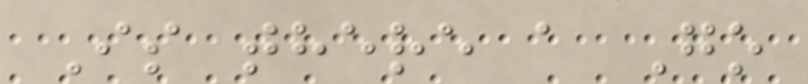Is there a Go
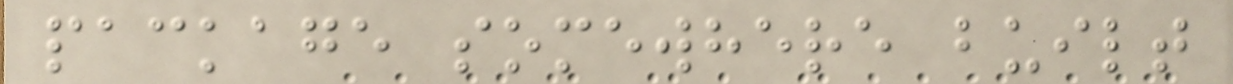package somewhere built
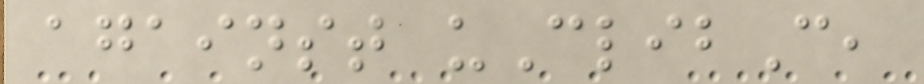against uClibC,
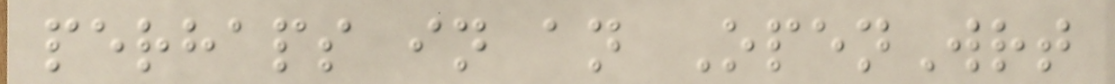perhaps in an OpenWrt
